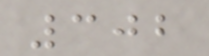302
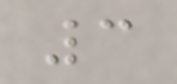3
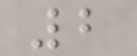2
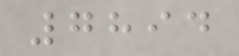7894
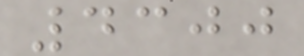4300
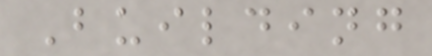Building
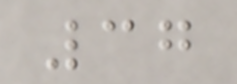37
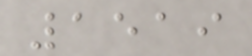1519
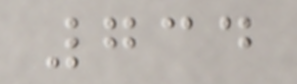734
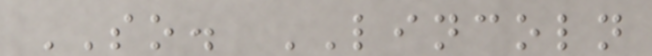SO. LINCOLN
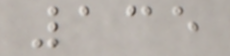135
